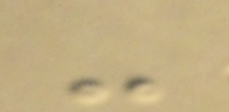-
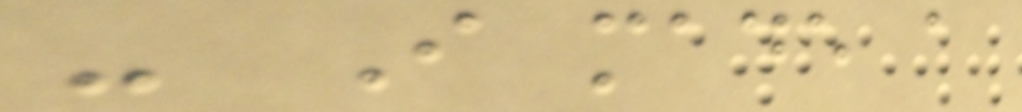- I made a
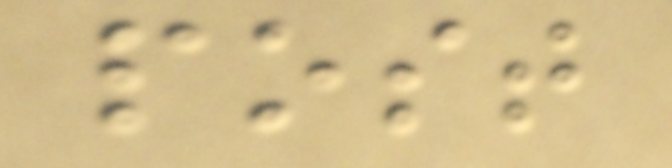post
